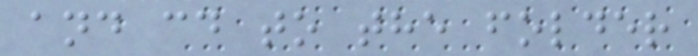and cd to the folder
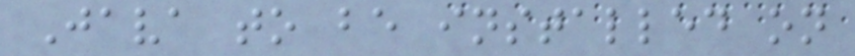Java to be installed on
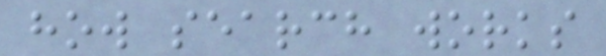how search works
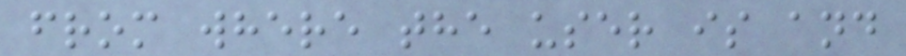from where the user is and
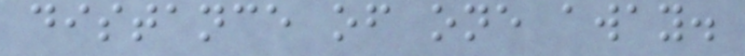distance of one away.
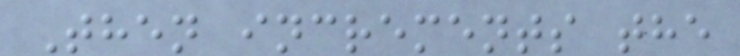Then increments the
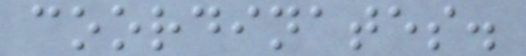coordinates.
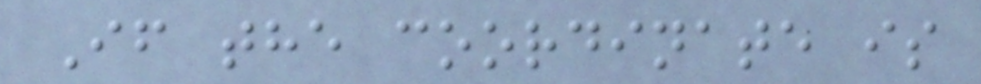If the coordinate is
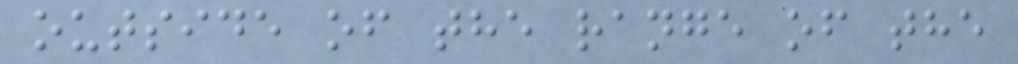outside of the range of the
